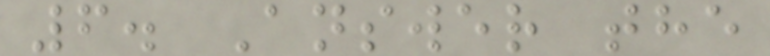6. Answer the
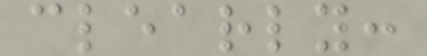clearly:
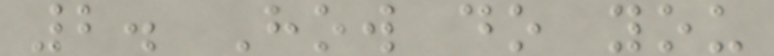2. How do you
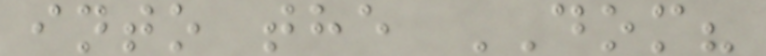into the DOM?
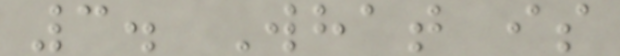3. What is
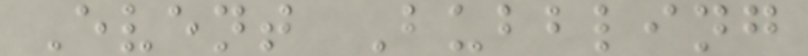Event Bubbling
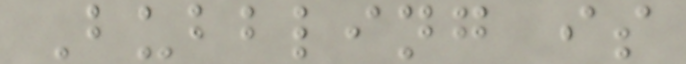Bubbling is
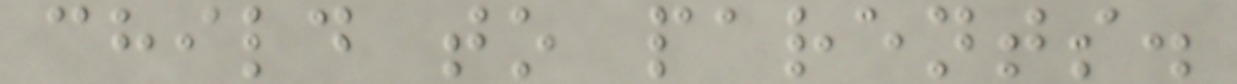child to parents.
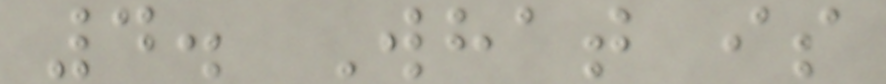4. What is
